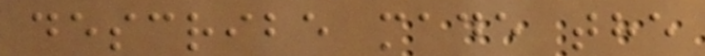describe made the
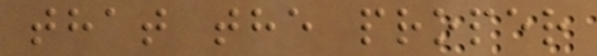that the proper
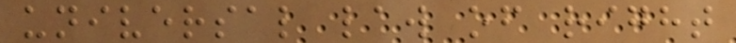universal law of right
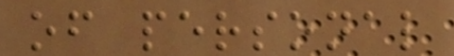of personal
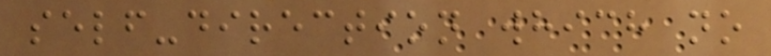self-direction which no
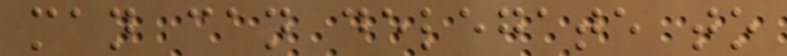man can delegate to
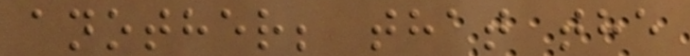another; that the
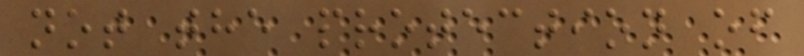not the protection of
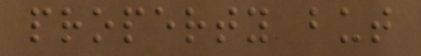property but
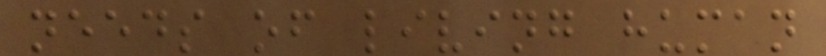needs of living human
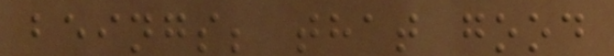beings; that good
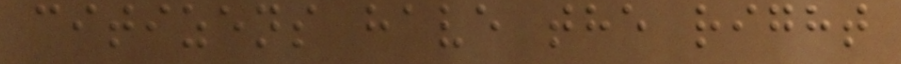citizens have the right
